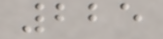225
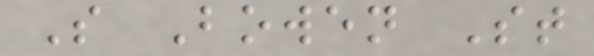S Bowen St
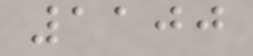1100
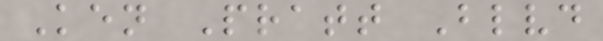Ken Pratt Blvd
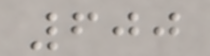600
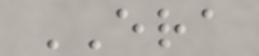ERA
